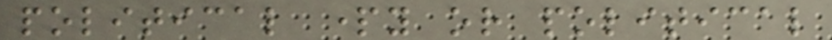political party or political
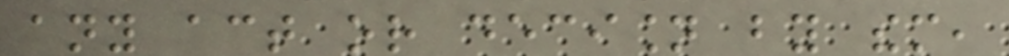any act or decision by them,
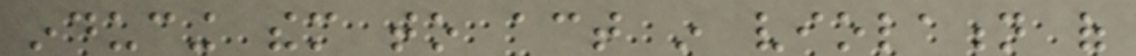inducing them to act in violation of
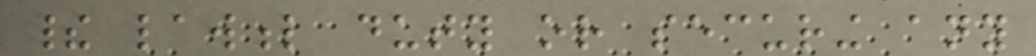their lawful duty or securing any
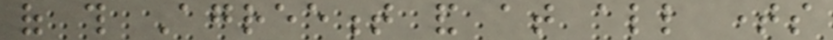of this Agreement and at all times
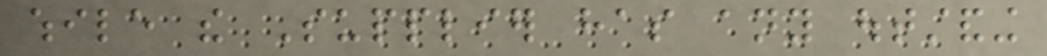while the Supplier has any outstanding
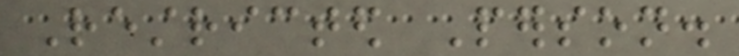Restricted Person.
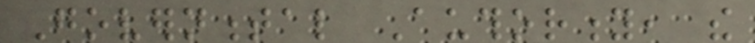Governmental Authority, the
